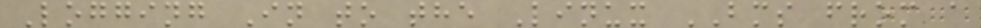Logging In to the Linux BMS from a
